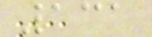131
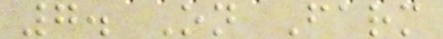7. On Farm
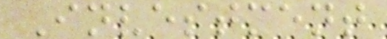Investment
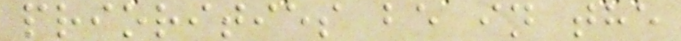priorities be in the
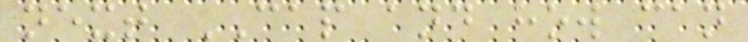next CAP and how can
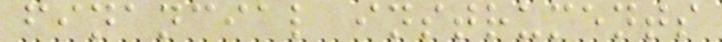financial instruments
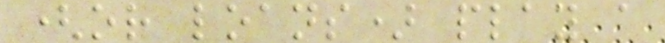(or loans) play a
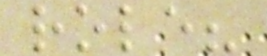role?
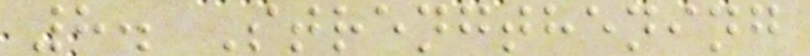8. Strengthening
